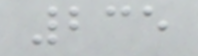235
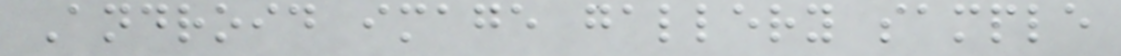Android image gallery sample
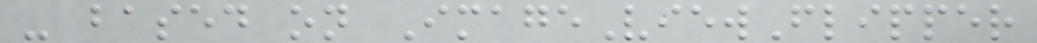- based on ImageViewFlipper
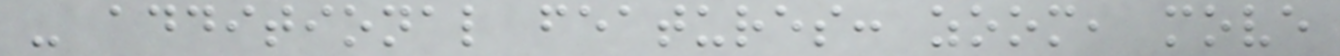- additional features: zoom, move
